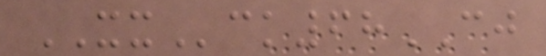XXck68CJ
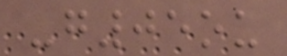-g05ou
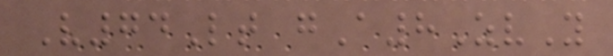V74Lt gA8ZvY
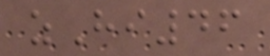zHi46
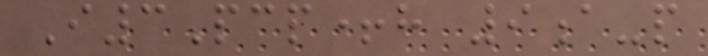I3Pcp+h 9a-p
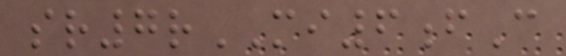sr7rMI6fC
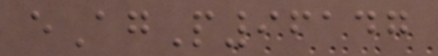eAgP96147
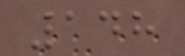148
